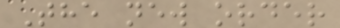The new order
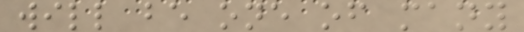will be one of many
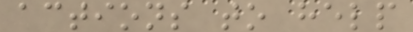actions to help
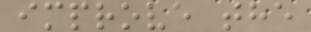improve the
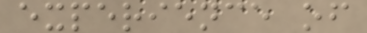experience of
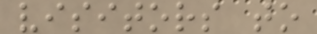visitors to
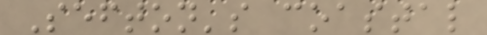Sefton's coastal
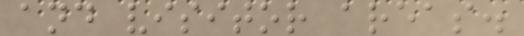and visitor areas.
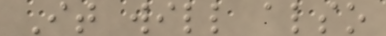It will also
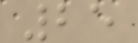25
